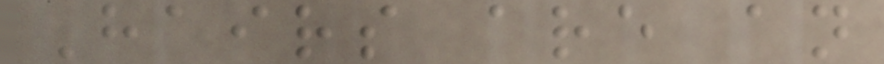Hairs are an
